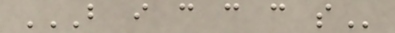B I C C C S
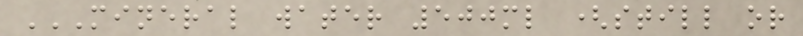MINERAL WATER 500ML (STILL OR
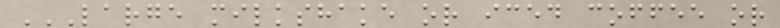LARGE MILKSHAKE OR ICED COFFEE OR
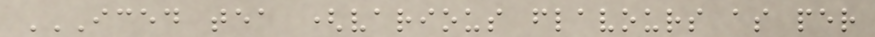ICED TEA (VARIOUS FLAVOURS AS PER
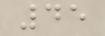45
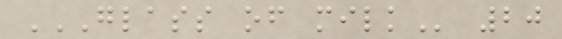GLASS OF MILK 20
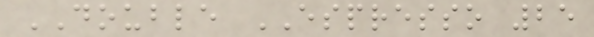DOUBLE ESPRESSO 25
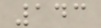143
